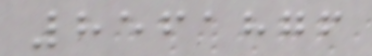8561876
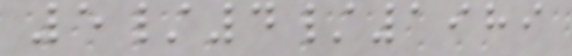5/4/1989
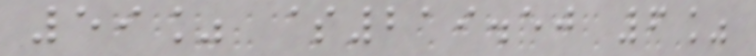59% $219.50 6%
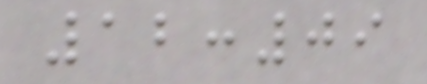12:09
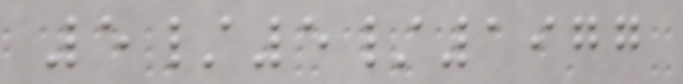5/5/1977
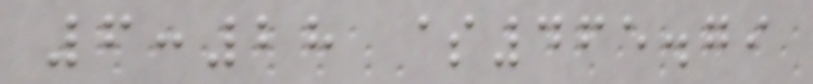6:28 $465.79
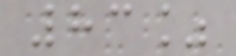83%
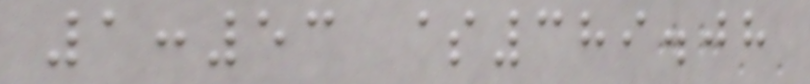1:53 $389.08
